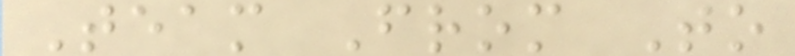Team From To
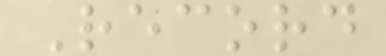Record
